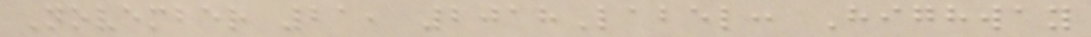November 21, 2018Label: Highway
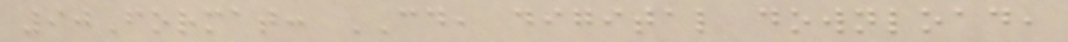90Format: CD, digital download,
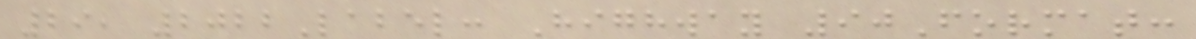29, 2022Label: Highway 90Format:
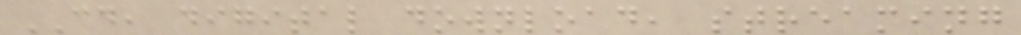CD, digital download, streaming
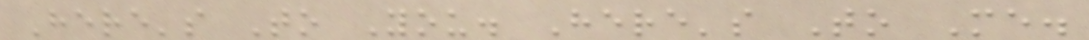Here's To You. Here's To Me.
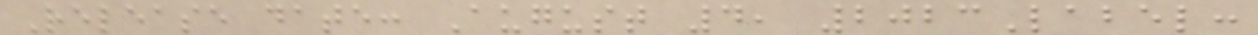Release date: August 4, 2023Label:
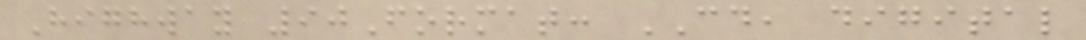Highway 90Format: CD, digital
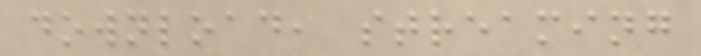download, streaming
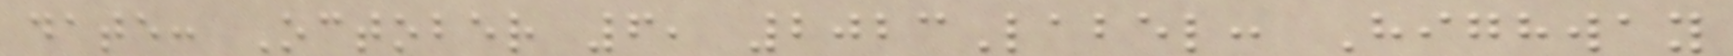date: October 6, 2023Label: Highway
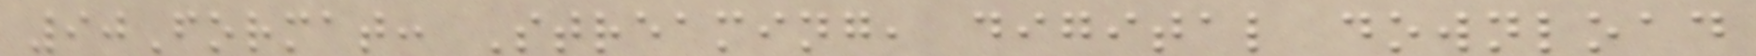90Format: Streaming, digital download
